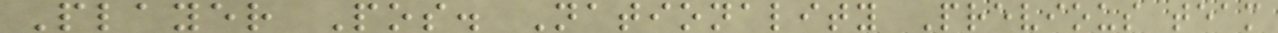Player Pos. Nationality Previous team
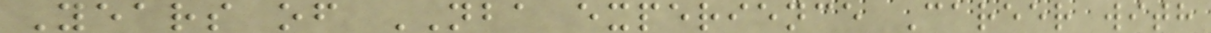Years of NBA experience Career with
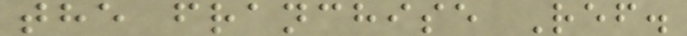the franchise Ref.
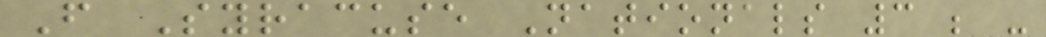F Syracuse Nationals 3 ; -
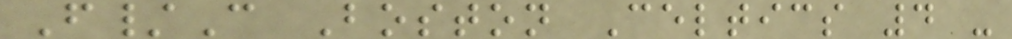F/C Boston Celtics 4 -
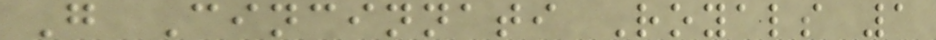G Cincinnati Royals 1
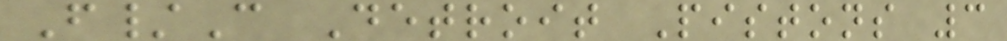F/C Detroit Pistons 3
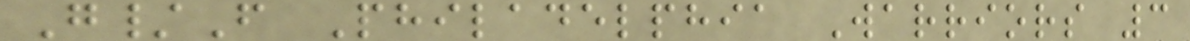G/F Philadelphia Warriors 3
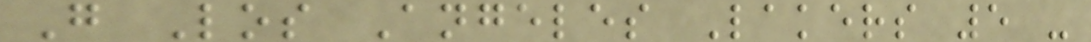G Los Angeles Lakers 5 -
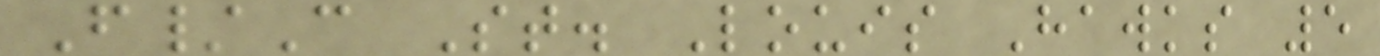F/C St. Louis Hawks 5
